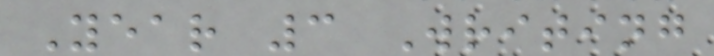Year 3 Writing
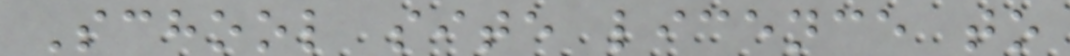School site licence to
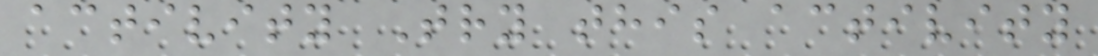activity Try this activity
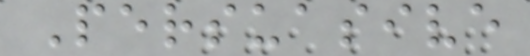Persuasive
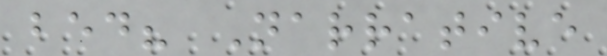bed? Narrative
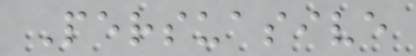Persuasive
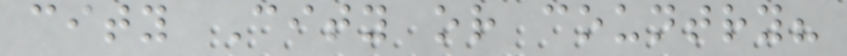city City or country?
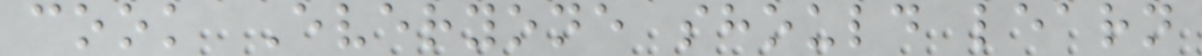cook Everyone should learn
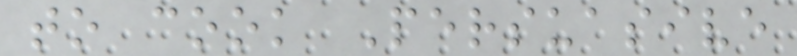to cook Persuasive
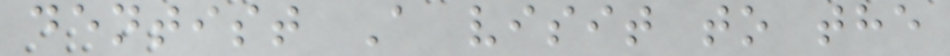dentist A visit to the
